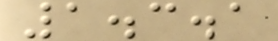1.3.1
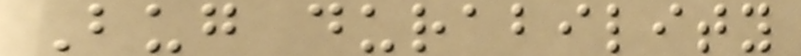Bug durability
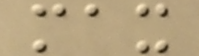max
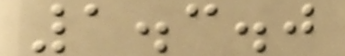1.3.0
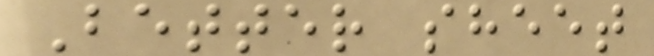Better sheet
